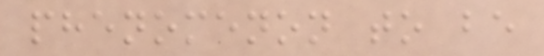phenomenon to be
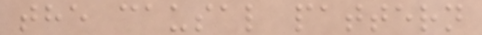the causal pattern
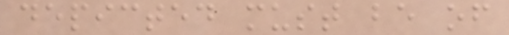depicted must be of
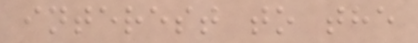interest to the
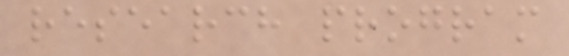research program
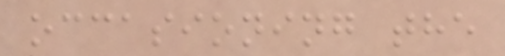occasioning the
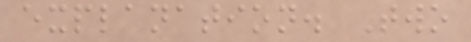explanation. Two
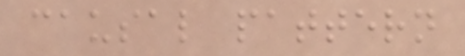causal pattern
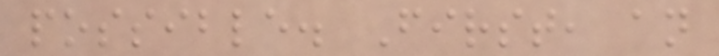possible. First, an
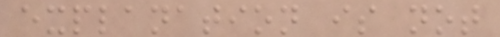explanation is not
